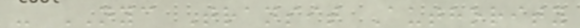- NYC Transit Authority
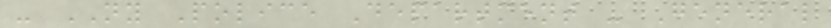- NY Police Department - General
